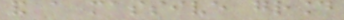and a massive ground
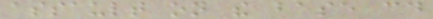assault on the base could
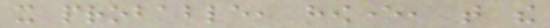it probable, however, that the
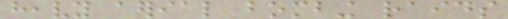heavy aerial bombing raids
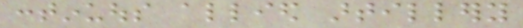continuous allied artillery
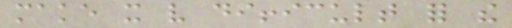make it very difficult for the
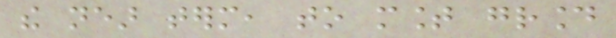the near term, to mount ground
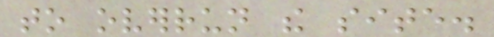to overrun the site.
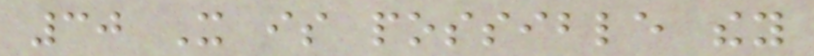30 It is possible they
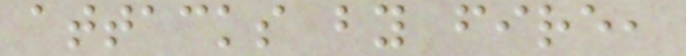attacks by fire,
